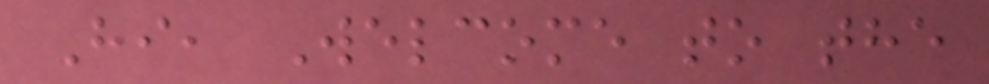Hi, Welcome to the
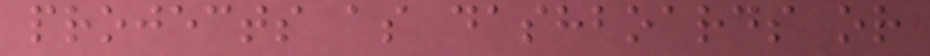projects as dashboards or
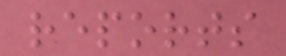reports
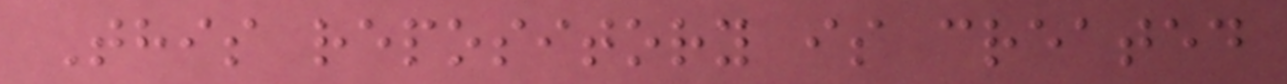This repository is created
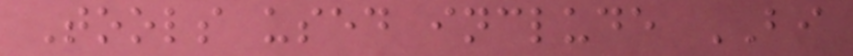Tools used include BI
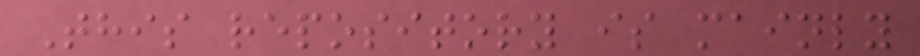This repository is mainly
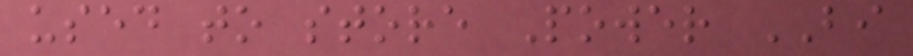used to store Power BI
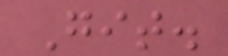Git.
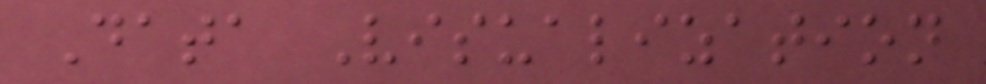Data Visualization
